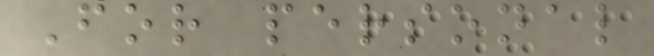For personal
